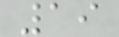19
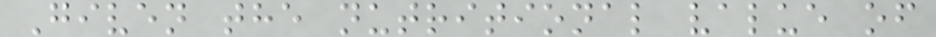Given the nutritional value of
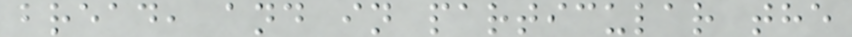bread, and in particular the
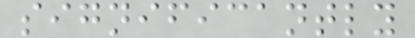significantly
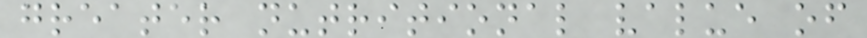greater nutritional value of
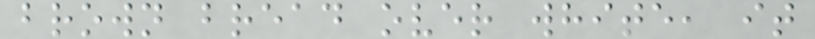brown bread over white, it
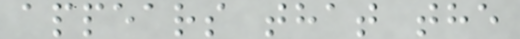appears that the
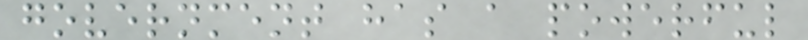government has a powerful
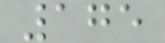175
